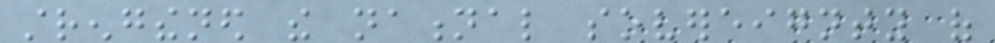strengthened the national sovereignty of
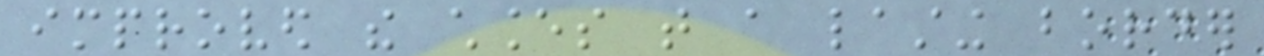improved the chances that a lasting border
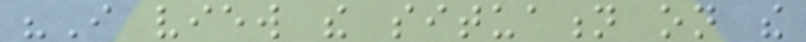"I view the situation on the
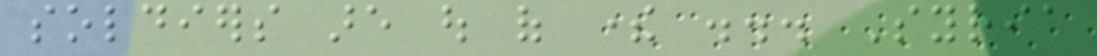soldiers are out of there ... Syria
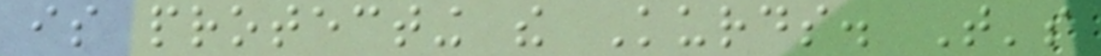is protecting the Kurds. That's
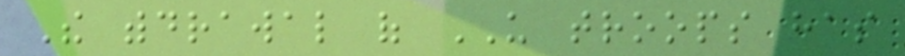The withdrawal of US troops has
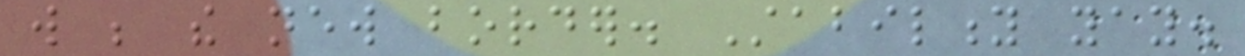will be the new border. Stability yay.
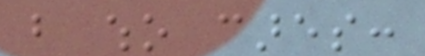but who cares:
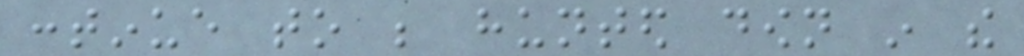continue to be hunted down in the
